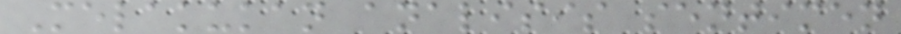Melakukan analisis sentimen
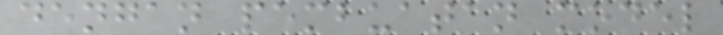dengan pembuatan model
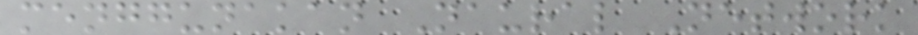menggunakan Naural Network
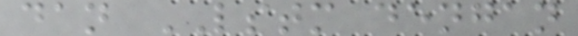dan LSTM dengan
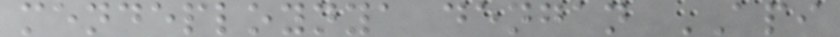mendeploynya dengan API
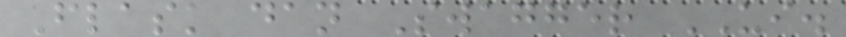Flask dan Swagger UI.
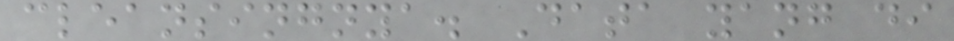cleansingnya. Data yang di
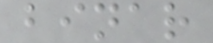binar
